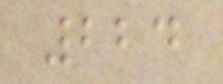224
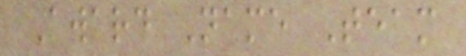Award Name Team
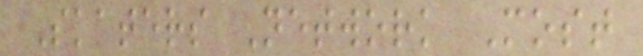Skaters Network Most
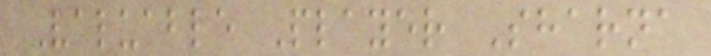Valuable Player Sharna
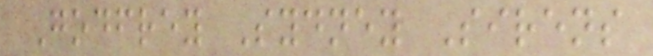Godfrey Sydney Sirens
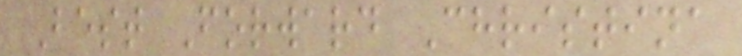Best Forward Christina
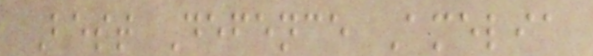Best Defence Amelia
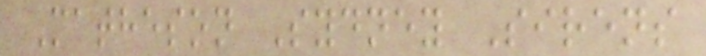Matheson Sydney Sirens
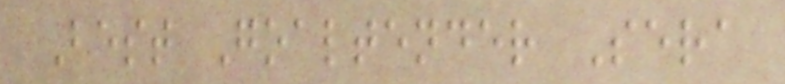Best Goaltender Sera
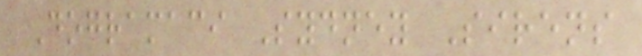Dogramaci Sydney Sirens
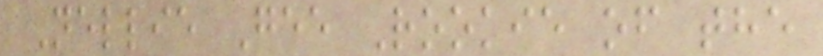Nellie Gee Rookie of the
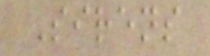Sirens
